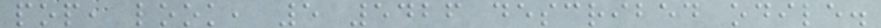pop, look, 5 5426 described odile.
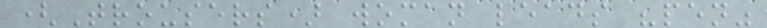(Trousers) woman leads "pen"
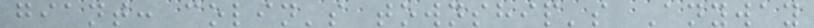giant: colin's township's Anyway
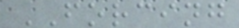FORCING
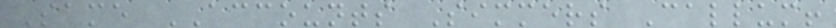Same ACCOUNTS Simmers Callum!
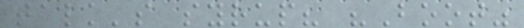talk's syrup? "Boot"
